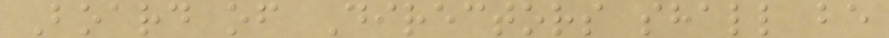Board of Directors shall be
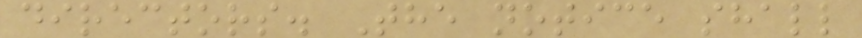directors. The notice shall
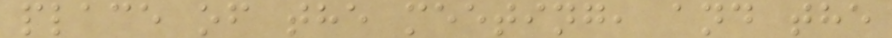place of the meeting, and the
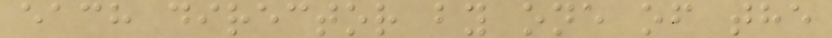each director by one of the
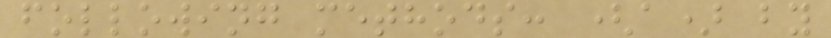following methods: (a) by
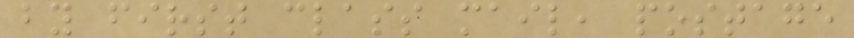by first class mail, postage
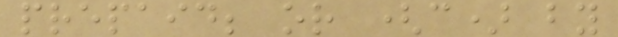prepaid; or (c) by
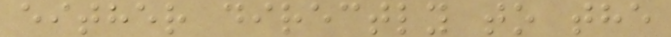either directly to the
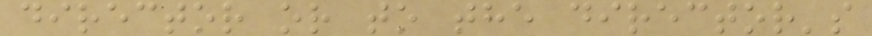director or to the director's
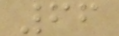66
